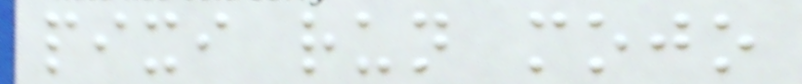pixi run mojo
